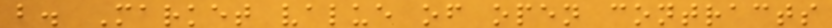b. Market value of open contracts
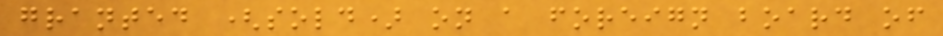granted (sold) on a foreign board of
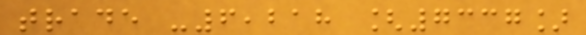trade -6,218 [7337]
